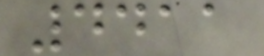4411
